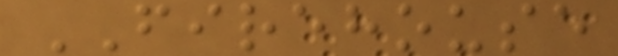FIREHOUSE
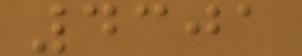4301
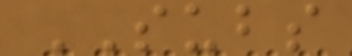SUBS
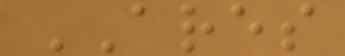ARES
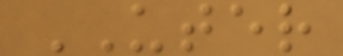UTER
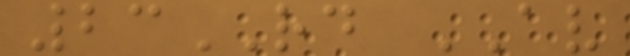23RD AV
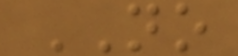NO
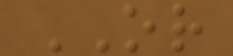OR
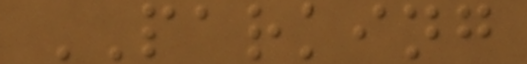PARKING
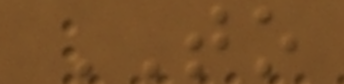TO
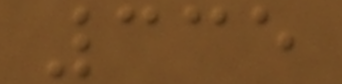335
